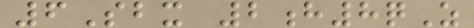6Sbx 2h8qZ
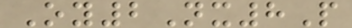Oy2Nx8P
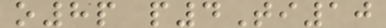o8p p4Ti10
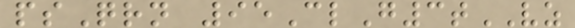psQrn 95ClG3tVZ
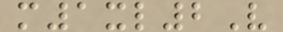m1xl2V
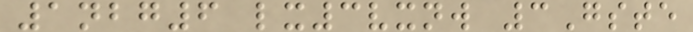1nbg6 lx3vxnw 3Gste
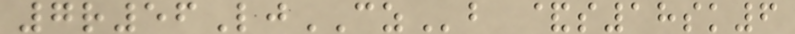7r56LjCZb &s18sk6
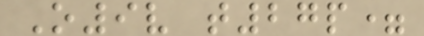O9v t27p=
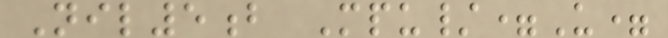Nil5b Mpu/=U=
